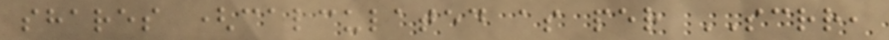shares (calculated as per SCRR,
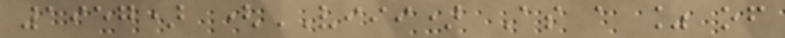1957) (VIII) As a % of
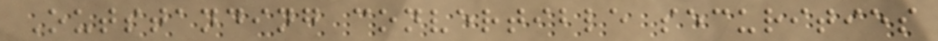Outstanding convertible securities
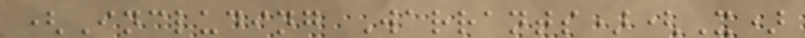(Including Warrants)(X)
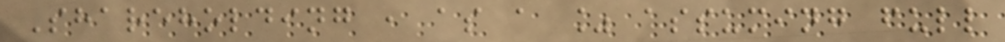Shareholding , as a % assuming full
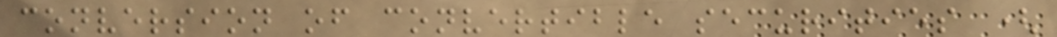conversion of convertible securities (
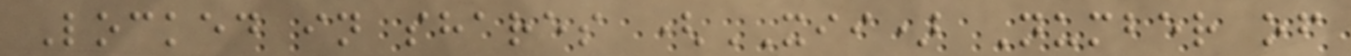Locked in shares (XII) Number of
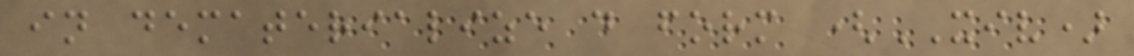in dematerialize d form (XIV)
